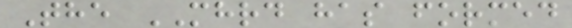The MHRD has formed
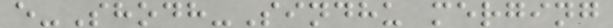e-Shodh-Sindhu merging
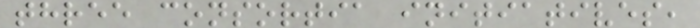three consortia initiatives,
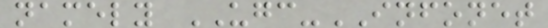namely UGC-INFONET
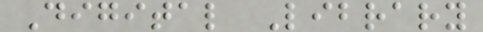Digital Library
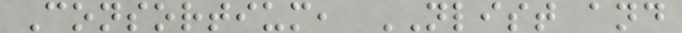Consortium, NLIST and
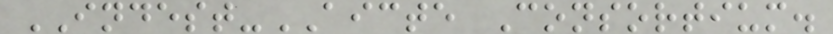INDEST-AICTE Consortium.
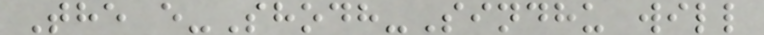The e-Shodh-Sindhu will
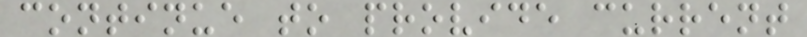continue to provide current
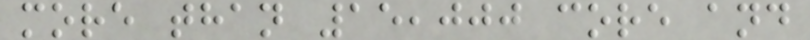more than 15,000 core and
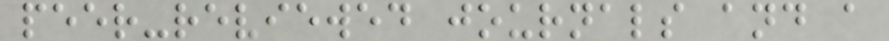peer-reviewed journals and a
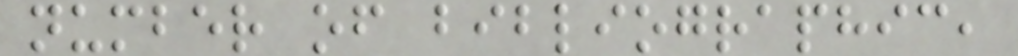number of bibliographic,
